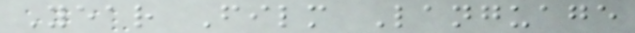Year Film Language
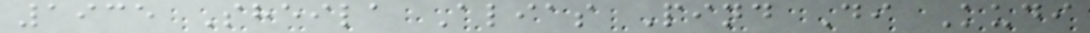1935 Sheila Alias Pind Di Kudi
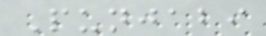Punjabi
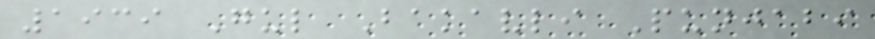1939 Gul Bakavli Punjabi
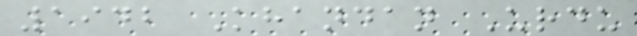1942 Khandan Urdu
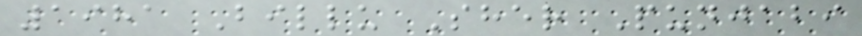1981 Billu Sher Punjabi
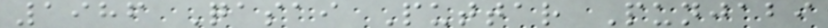1986 Qasai Puttar Punjabi
